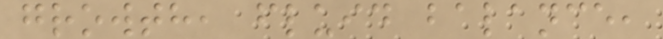growth, fluid balance,
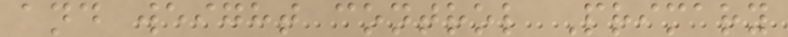and weight control Primary
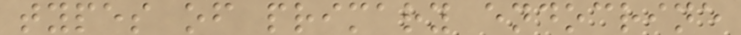types of primary endocrine
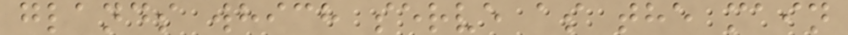glands which serve as the main
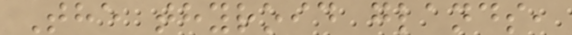The thyroid glands,
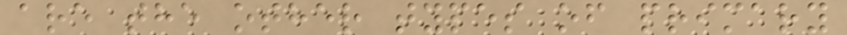are the other types of primary
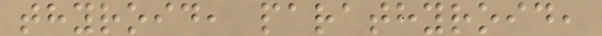thyroid, parathyroid,
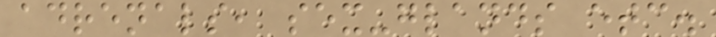adrenals, sex-glands etc.
